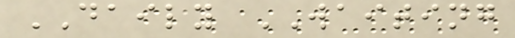DAILY WAITING
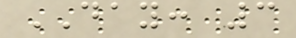DAY: 3
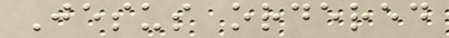Jesus ordered
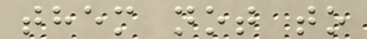them not to
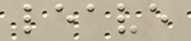leave
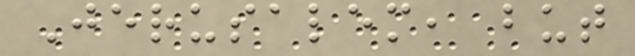Jerusalem, but
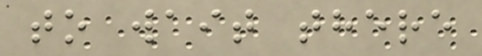to wait there
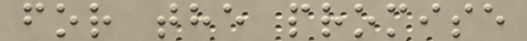for the promise
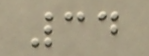34
